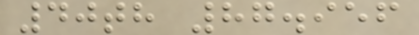40th 87.956
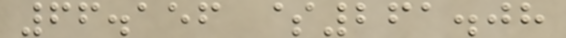66.156 $261.08
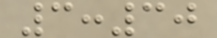3:30
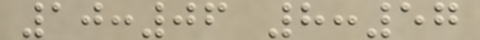10:06 8:57
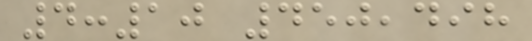4:10 450,498
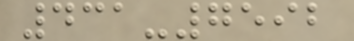431-7592
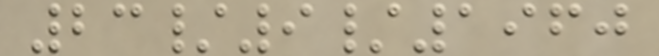23/9/1960
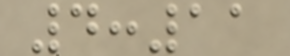4:11
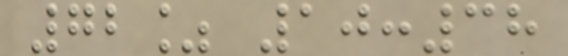72% 10:38
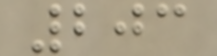203
